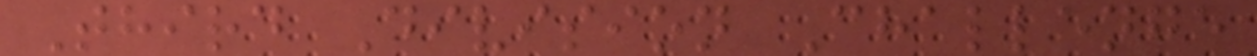Third Division Challenge
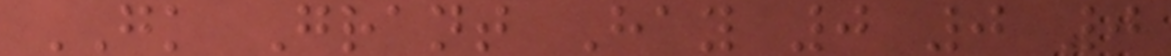GK Grant Hay 0 0 0
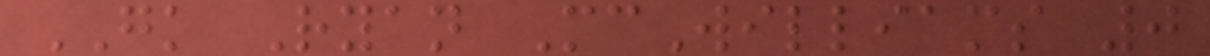GK Ryan McWilliams 0
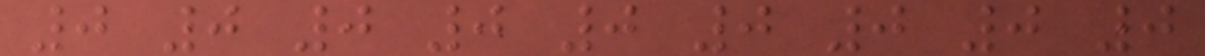0 0 0 0 0 0 0 0 0
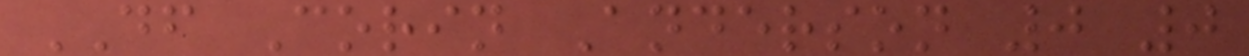DF Corin Anderson 0 0
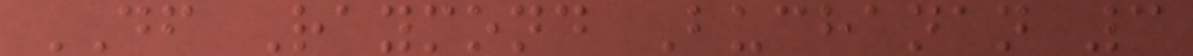DF Raymond Buchanan 3
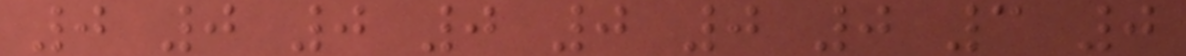0 0 0 0 0 0 0 3 0
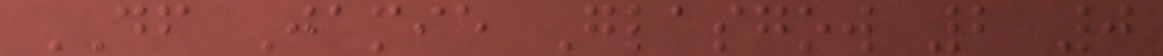DF Jamie Glasgow 2 0
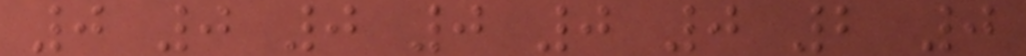0 0 0 0 0 0 2 0
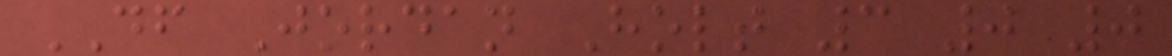DF Jordan Holt 3 0 0
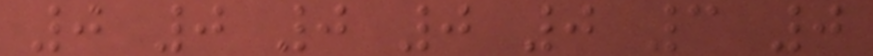0 0 0 0 0 3 0
